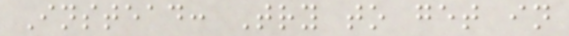Instead: Try to get in
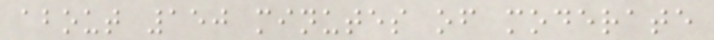about 150 minutes of moderate
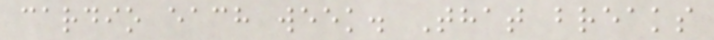cardio each week. That breaks
